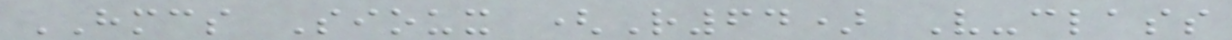HMCS Sioux (R64) V-class
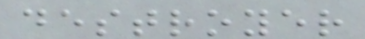destroyer
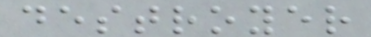destroyer
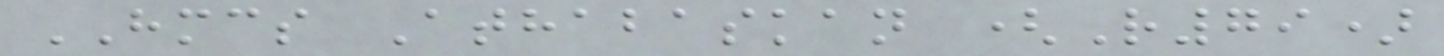HMCS Athabaskan (R79)
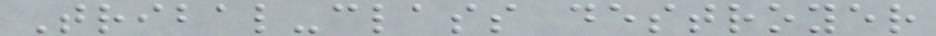Tribal-class destroyer
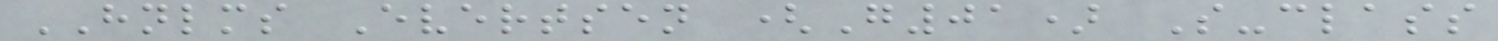HNLMS Evertsen (G01) S-class
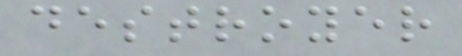destroyer
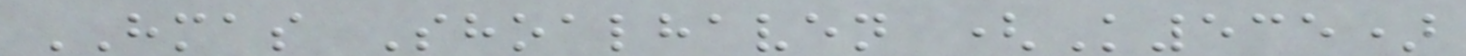HMAS Shoalhaven (K535)
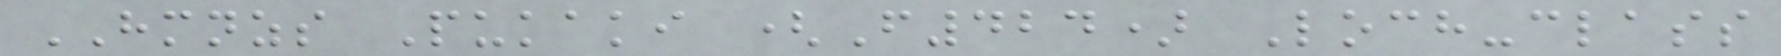HMNZS Pukaki (F424) Loch-class
